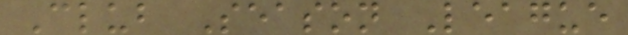Club Season League
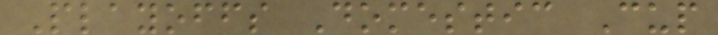Playoffs Domestic Cup
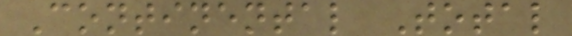Continental Total
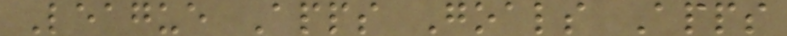League Apps Goals Apps
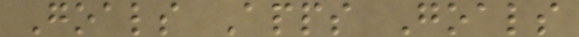Goals Apps Goals
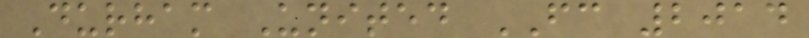Durham United FC 2014
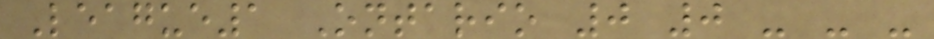League1 Ontario 0 0 - - -
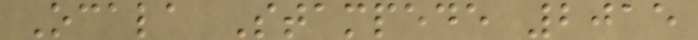Ocala Stampede 2015
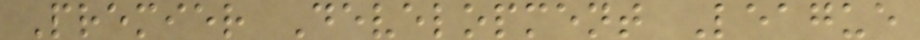Premier Development League
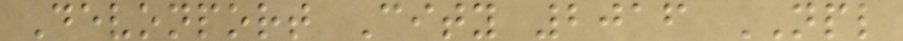Devonport City 2016 NPL
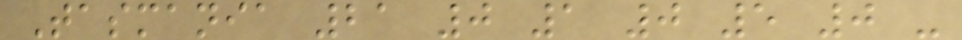Tasmania 21 0 1 0 5 0 -
